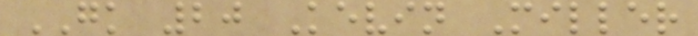GK 20 Kevin Miller
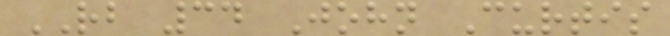RB 34 John Curtis
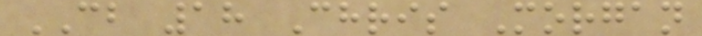CB 18 Chris Morgan
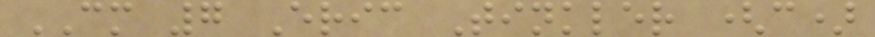CM 7 Eric Tinkler (c)
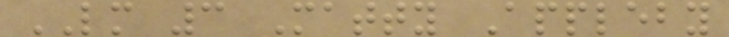LM 3 Matty Appleby
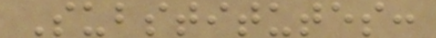Substitutes:
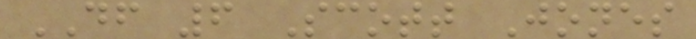DF 6 Scott Jones
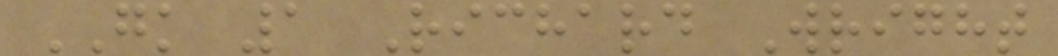GK 1 Richard Wright
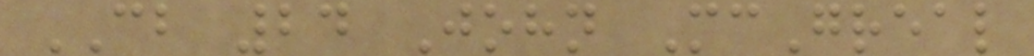CB 24 John McGreal
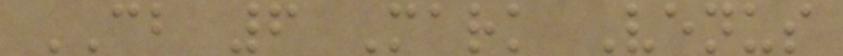CB 6 Mark Venus
